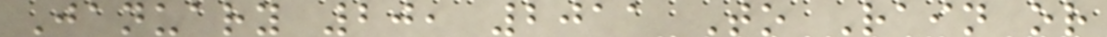January 20, 2011 To Rain or
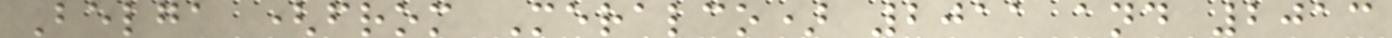Belga (from Meralco) 2011 and 2013
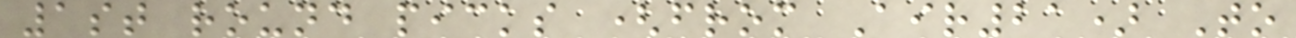1st round picks (from Air21) To
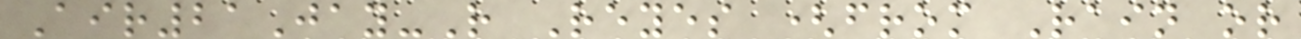Air21Jay-R Reyes (from Rain or
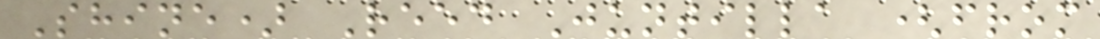Shine) Reed Juntilla (from
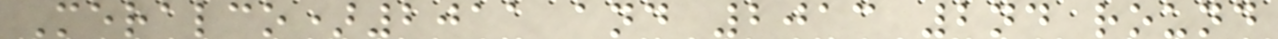Meralco)2011 and 2013 2nd round
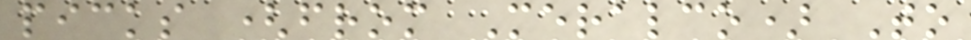picks (from Meralco) To
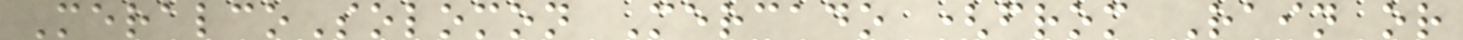MeralcoSolomon Mercado (from Rain or
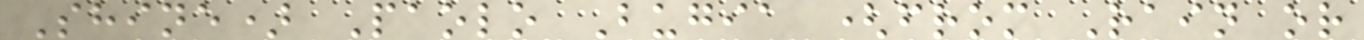Shine) Paolo Bugia (from Rain or
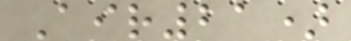Air21)
